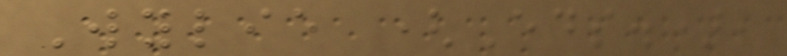Wylie (Eds.),
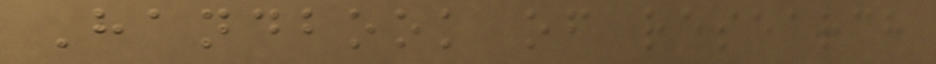Handbook of research
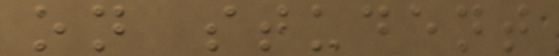on student
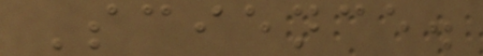Science.
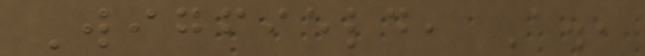Wigfield, A.,
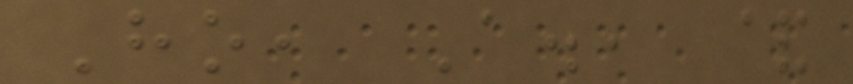Ho, A., &
